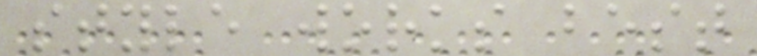style works best
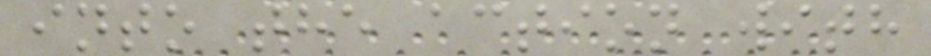into the action with
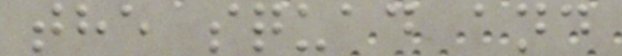the squad and
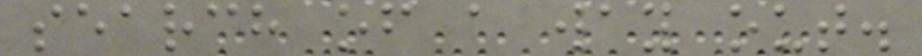search of a way out.
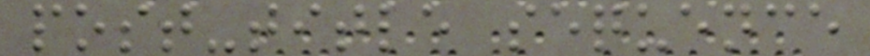post-title sequence
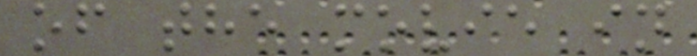of the movie in
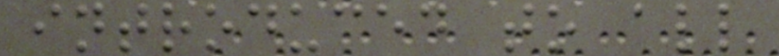introduced to all
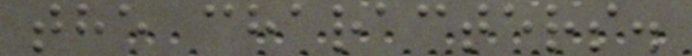the characters.
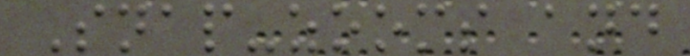Snap-zooms and
